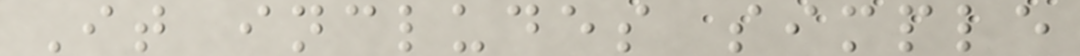It includes simple
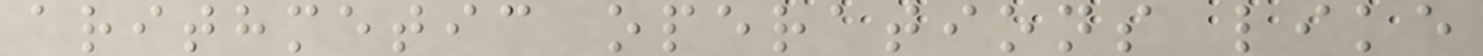arithmetic operations like
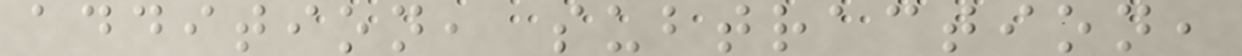addition, subtraction,
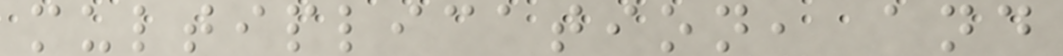multiplication, and
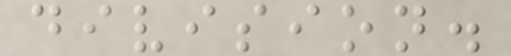division.
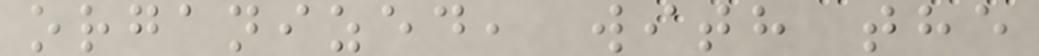organized, with the
